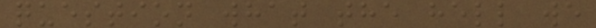question what the hell we
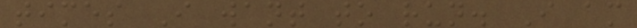times I want to run. I am
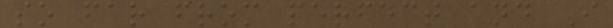so far from perfect and I
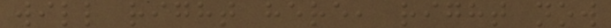will right here, right now
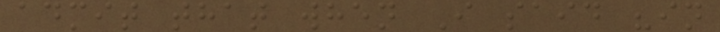admit that when I said "in
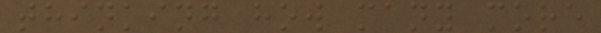thinking how many more
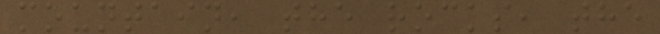mountain, the rocks, the
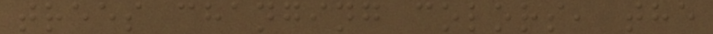trees changing colors, the
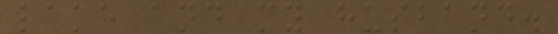lake and my husband.
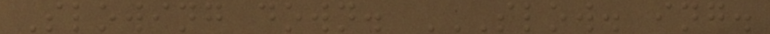Slowing down. SLOW. ING.
